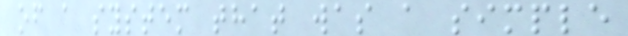of a system that was a simple
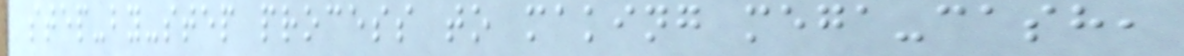step-by-step process to making mega-cash,
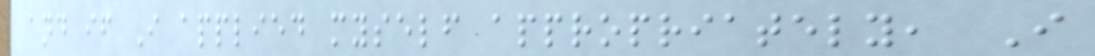and if I applied myself appropriately, I
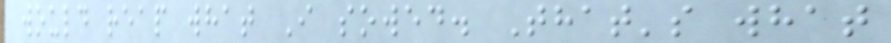would reap what I sowed. That's what
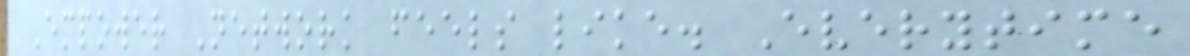Empower Network feels like. Everytime
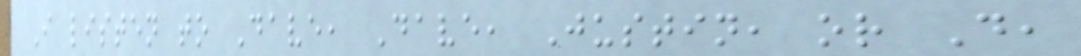I listen to Dave, Dave, Justin, or D,
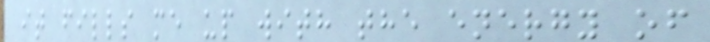it fills me up with the energy of
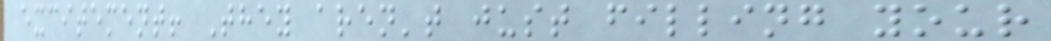excitement! They aren't just filling your
